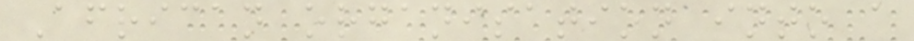African organisation into a
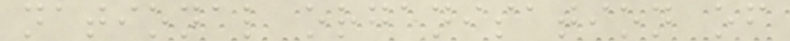national organisation of
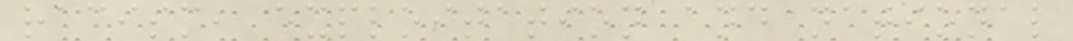racism, exploitation and national
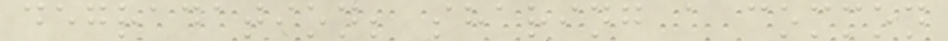degradation; sharing a common
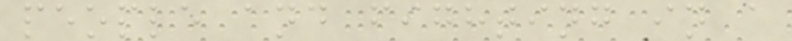people and fighting in a
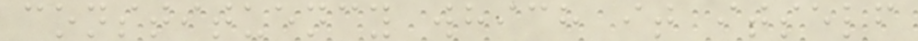constituency which it itself
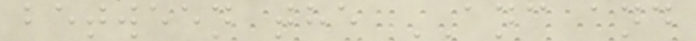between the ANC and
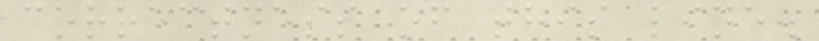correctness of this line.
